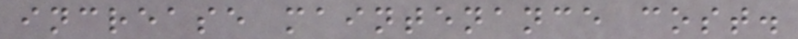increase maintenance cost.
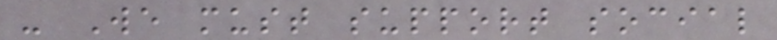- We must support social
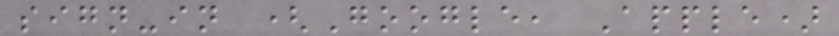sign-in (Google, Apple)
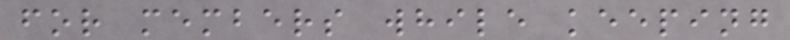for members while keeping
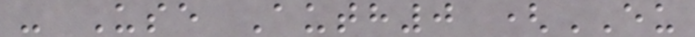- Use Auth0 (EU
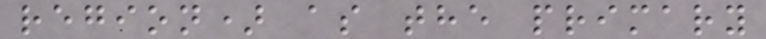region) as the primary
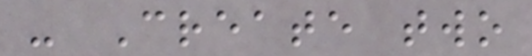- Create two
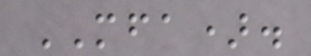MFA).
